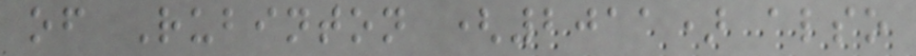of Rubinton (2011) also
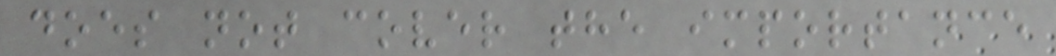does not cover the importance
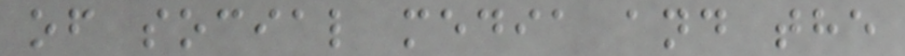of social media and the
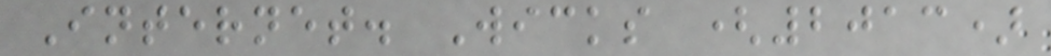Internet. Wicks (2013)
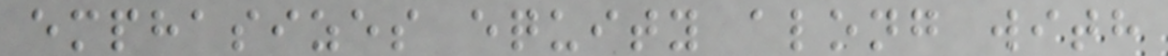emphasizes equity along with
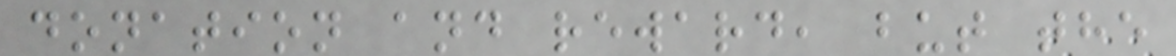donation and reward, but the
